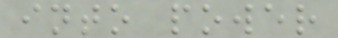into power
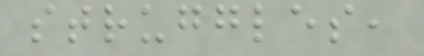struggles,
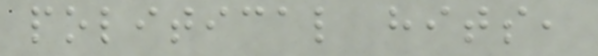political hits,
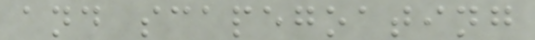and scapegoating
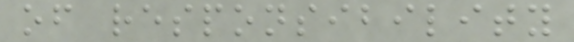of responsibility
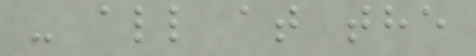- all at the
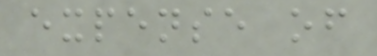expense of
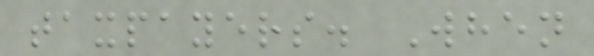taxpayers. When
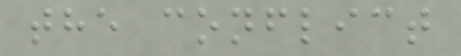the conflict
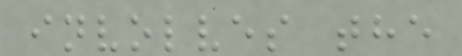involves the
